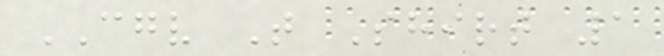CGV T Shirt 1
